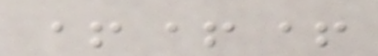+++
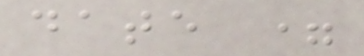date =
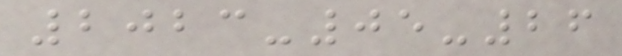2023-05-26
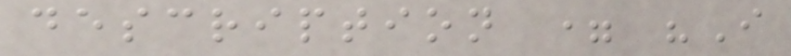description = "I
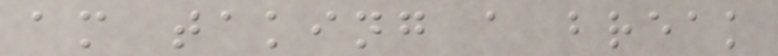am taking a break
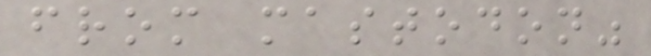from mastodon"
